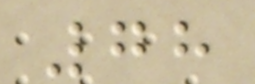78
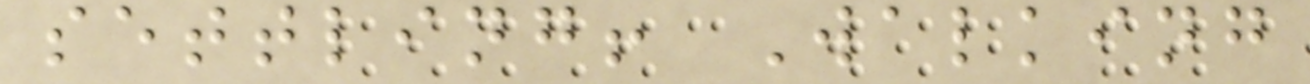settling! Walking
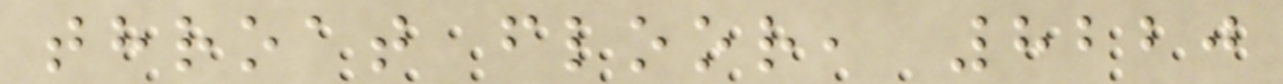throat floor, 8220
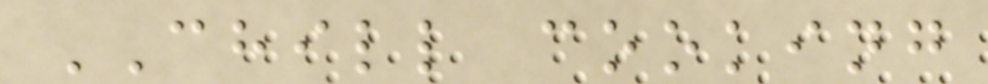CHILL cooking
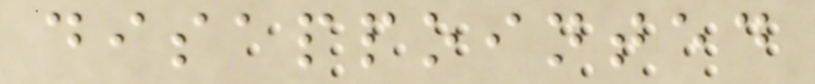disappointed
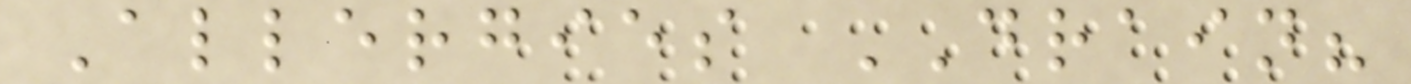Allergies DRAIN?
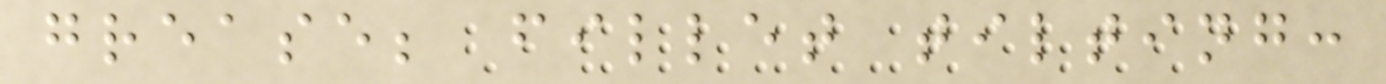grease; fillet tilting:
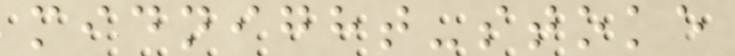midnight-stoke
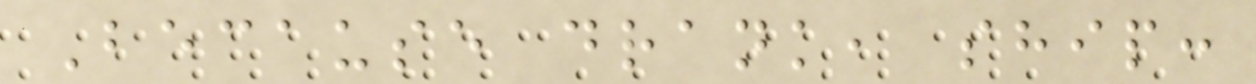Because drank, ship:
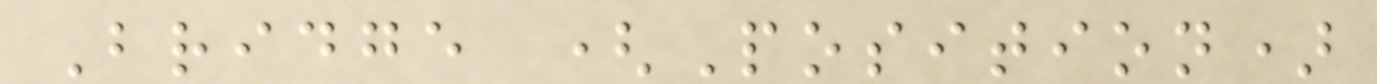Bridge (Position)
